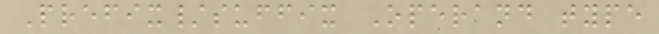Prefix/suffix Operand type
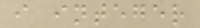i integer
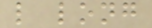l long
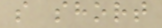s short
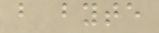b byte
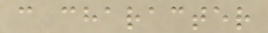c character
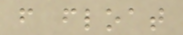f float
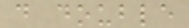d double
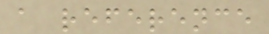a reference
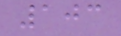103
